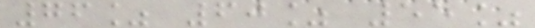76% 60% 55%
